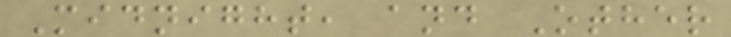Midnight, and Other
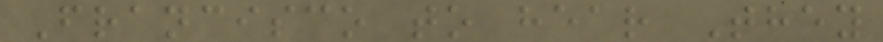Francisco to hear They
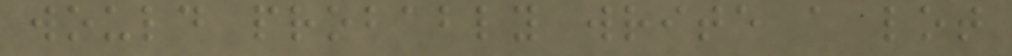would probably write a lot
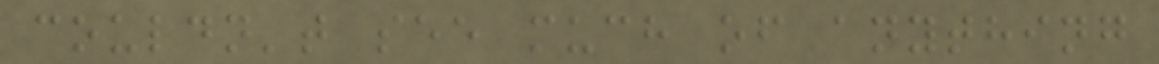couldn't see much of anything
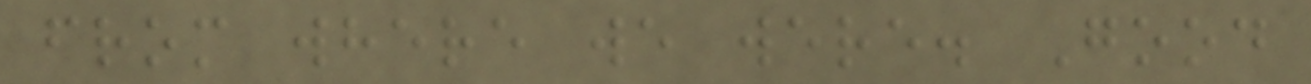from where we were. Good
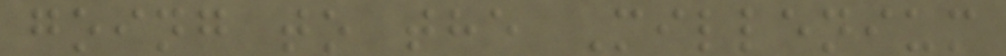going to the Millenium
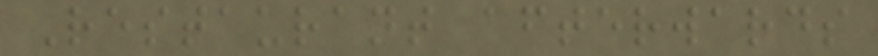Restaurant afterwards
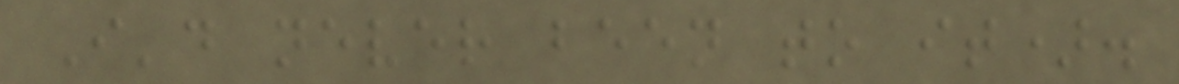I'd never been to it).
